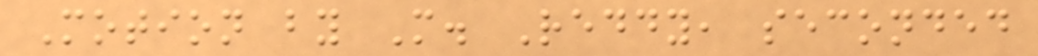Motion by M. Reddy, seconded
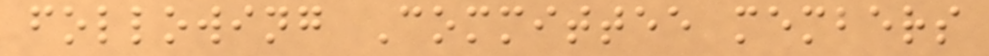following Committee members
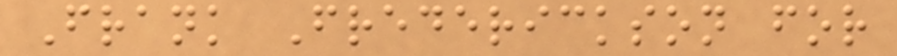Frank Frederickson for
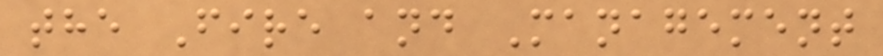the Fire and Management
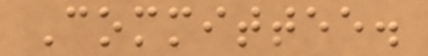Committee.
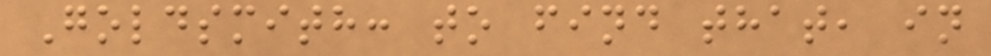Goldsmith: to find that, in
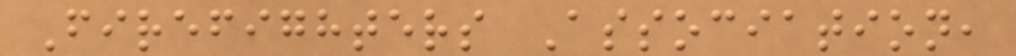Firefighters Association,
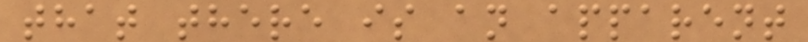that there is an apparent
